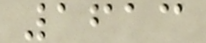1613
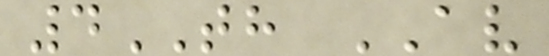4TH AV
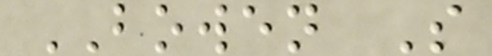BOWEN S
